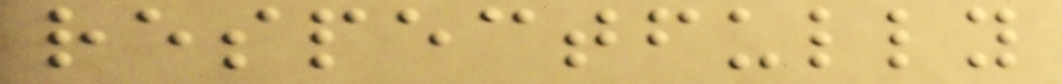respectfully
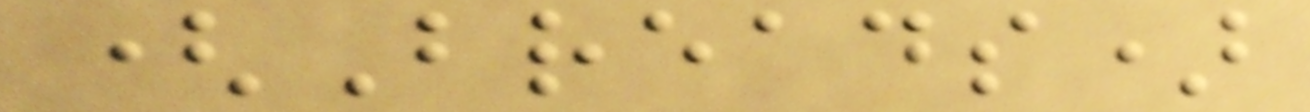(Breads)
